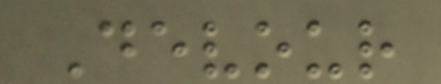Devour
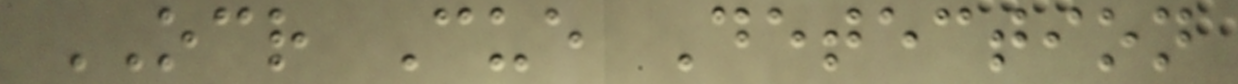OCR Cue Detection
